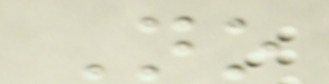No
